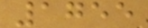1755
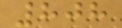808
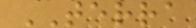TERRA
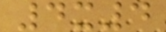4x4
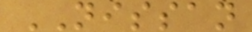NISSAN
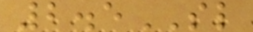2.5SL
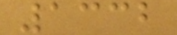1332
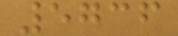5736
